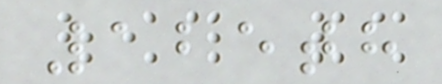125th
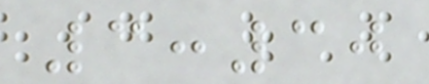3:30
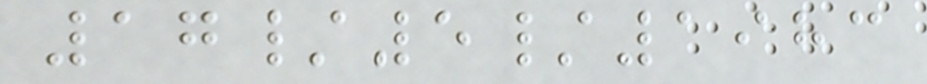17/5/1983
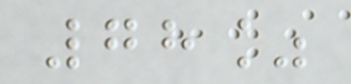78%
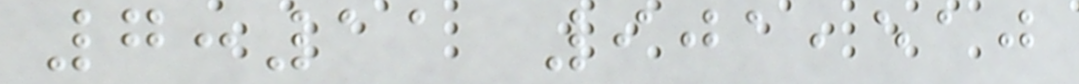7:11 901,510
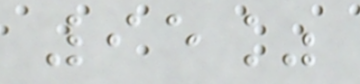95%
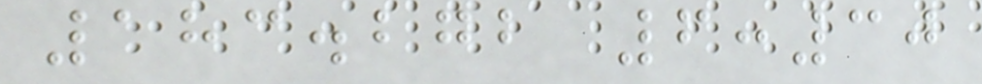183.272 6:30
